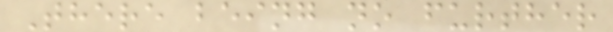There being no further
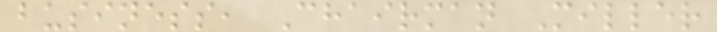business, Chairman Miller
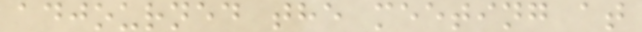adjourned the meeting at
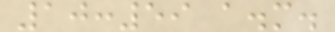10:59 a.m.
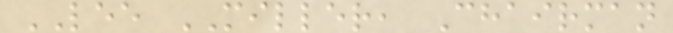LEE MILLER, Chairman
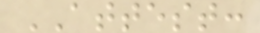ATTEST:
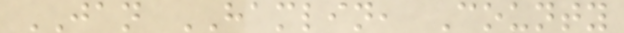JAN HAMLIN, County
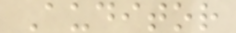Auditor
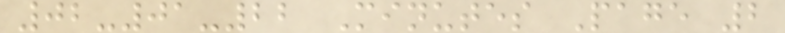02-01-22 Minutes Page 2
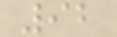92
